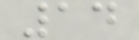14
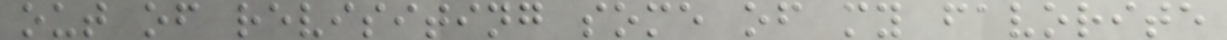out of revisiting some of my favorite
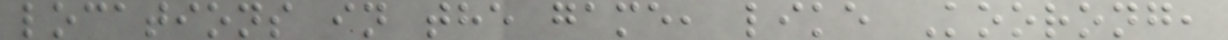locations in the game, like Koorong,
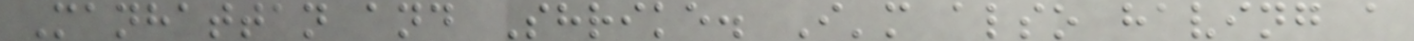Manhattan and Shrike. I'm also having a
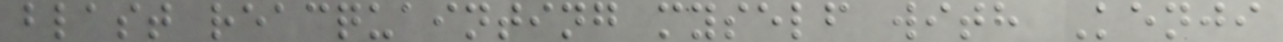blast reacquainting myself with Kenji
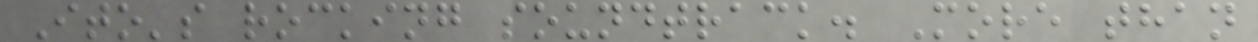Ito's rocking soundtrack. More than
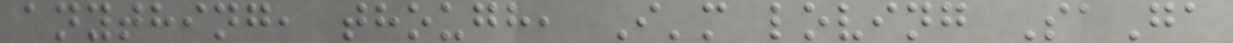anything, though, I'm loving SaGa
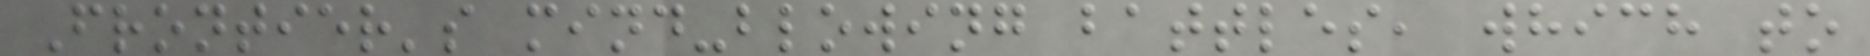Frontier's mind-blowing battles, which to
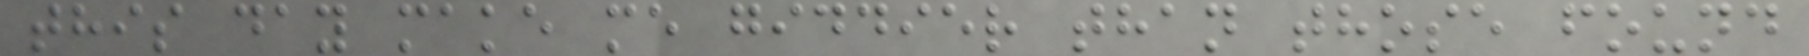this day make me giddier than those found
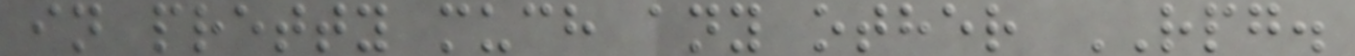in pretty much any other RPG.
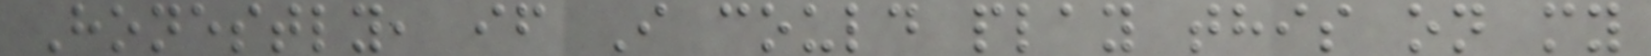Honestly, if I could play this on my
